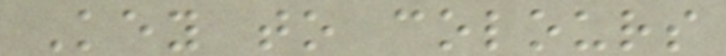Key to colours
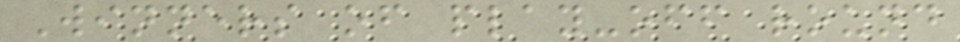Winners of play-off round
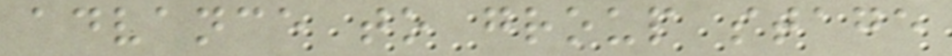advance to group stage
